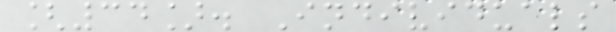[34]. Individuals
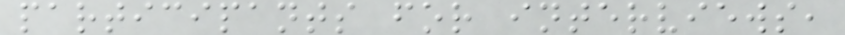participants for interviews,
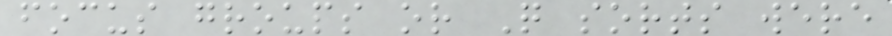focus groups or Q sorts were
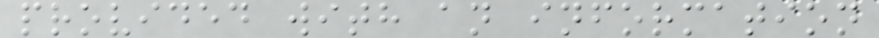provided with an information
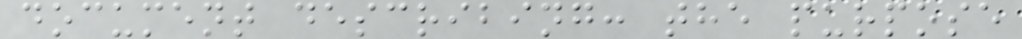document describing: the purpose
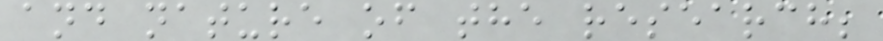and nature of the research;
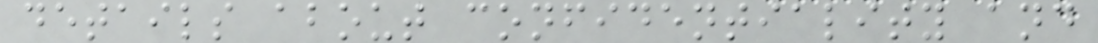details about confidentiality and
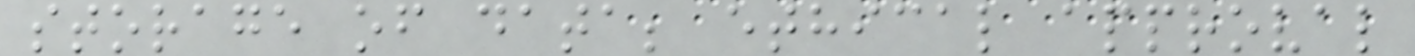storage of data; ethical approval
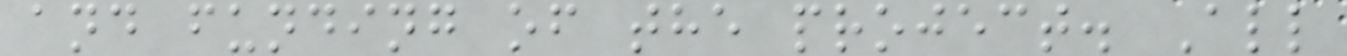and funding of the project. All
